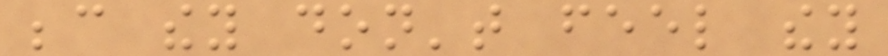because they don't feel they
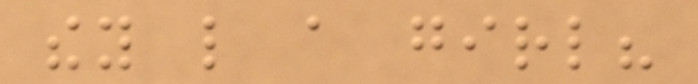they like a girl?
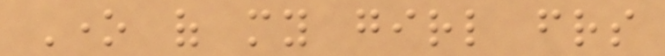One of my girl friends
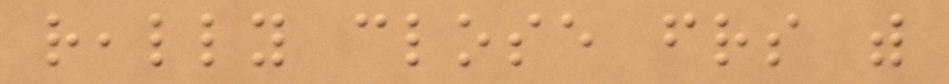really close friends with
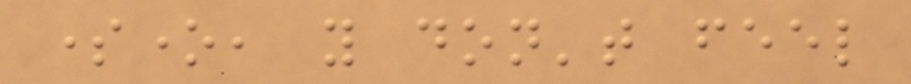someone, you don't feel
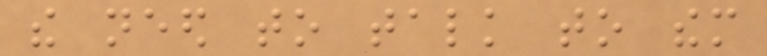the need to talk to them
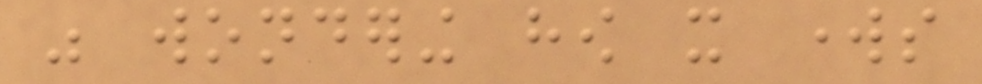was wondering how it works
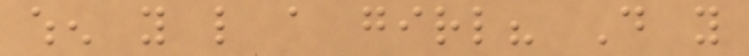when you like a girl? Do you
